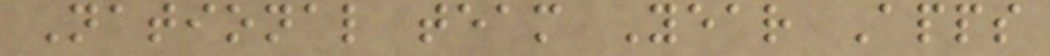National team Year Apps
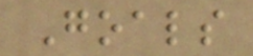Goals
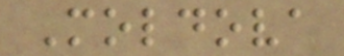Moldova
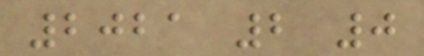2021 2 0
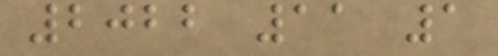2022 11 1
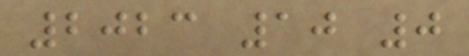2023 10 0
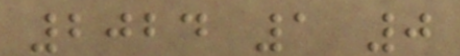2024 1 0
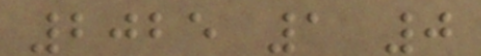2025 1 0
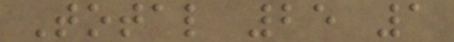Total 25 1
